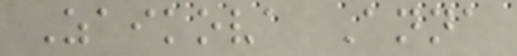Zaikova Anna
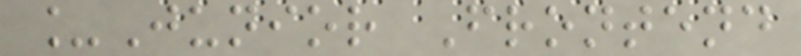_Junior Frontend
